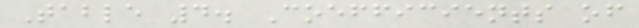Table 4. Coefficients of
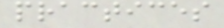practices
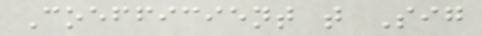Coefficient t Sig
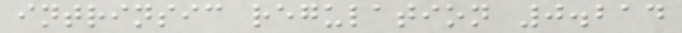intrinsic regulation 0.214
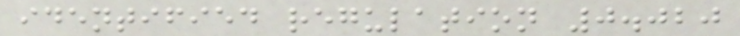identified regulation 0.020
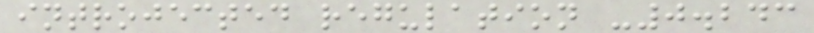introjected regulation -0.243
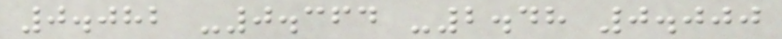0.082 -0.364 -2.48 0.000
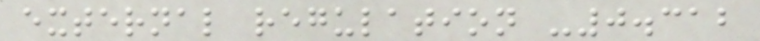external regulation -0.312
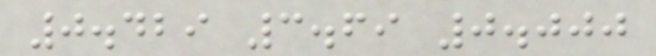0.429 3.69 0.000
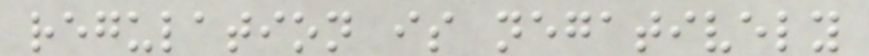regulation is negatively
